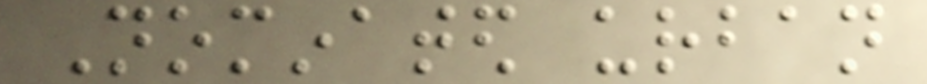Nominated urban
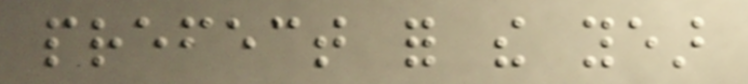prefect for the year
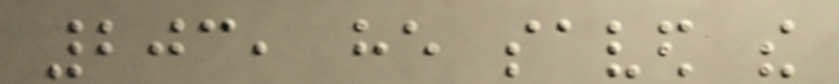203, he saved the
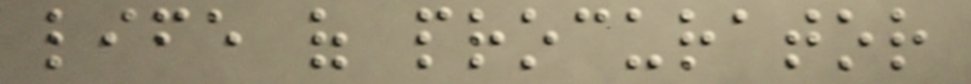life of procurator
